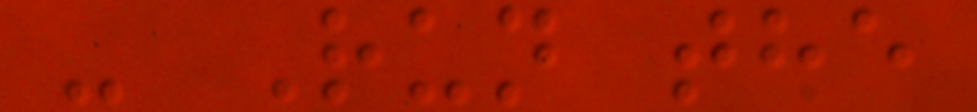- Run the
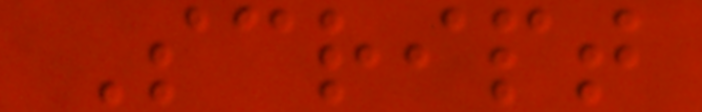Script
